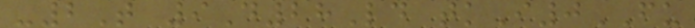-2T 9D28Ld tkI0FU
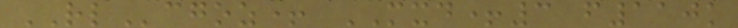RLcgoz+ MXD+3 f110k
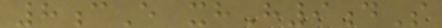8cE xhH9dS
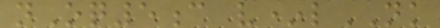nOq5c v*lNK
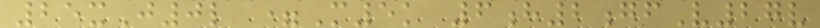25xJ0l =M5k 6h2gfV27v
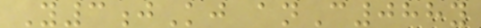Y3jKj anC088y
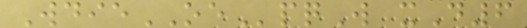WdieOEpqW xD6
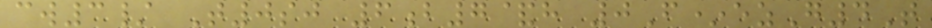cw3/ T0sj 6b7&h 0F*ezG4T
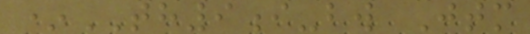*TH9i-bw Jtm
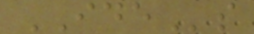IDEs
